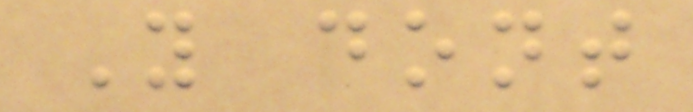You dont
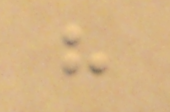have
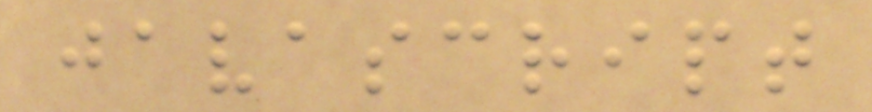javascript
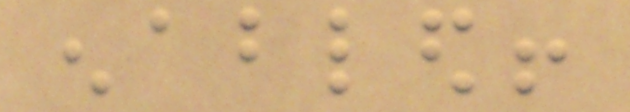enabled!
